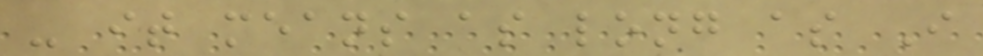- it means as long as I
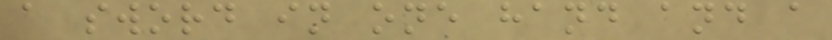a sword in one hand and a
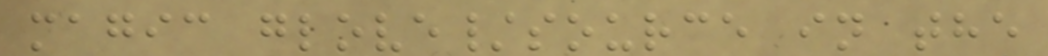magic glove/source in the
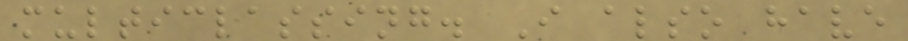multiclassing. I also have
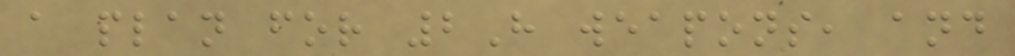a plan for 2H weapons, and
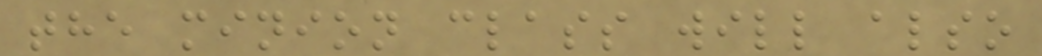the minion class will also
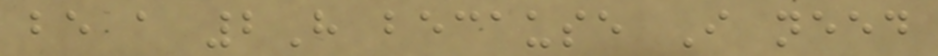be a 2H because I need
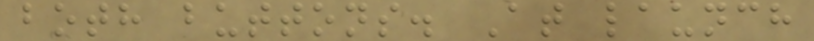both buttons. At launch
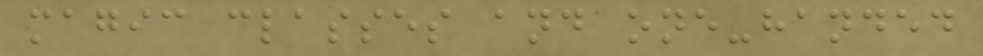magic classes and one-handed
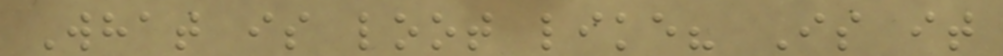What is loot like? Is it
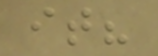it?
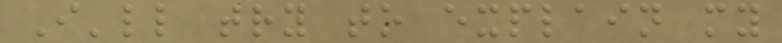I'll try to explain my
